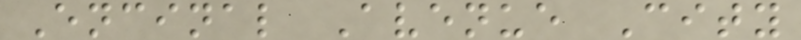Encinal Avenue City
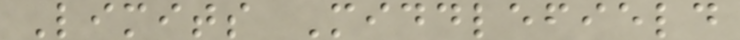Limits Middlefield
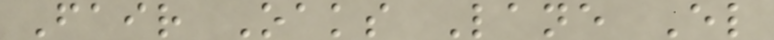Fair Oaks Lane El
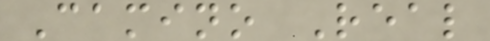Camino Real
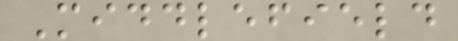Middlefield
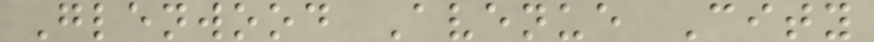Glenwood Avenue City
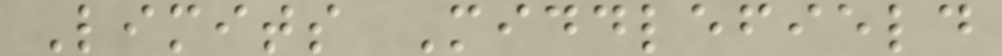Limits Middlefield
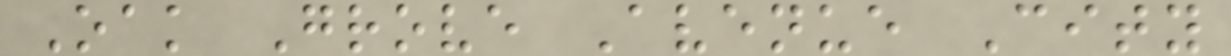Oak Grove Avenue City
